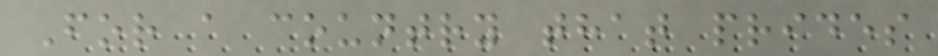For a country that prides
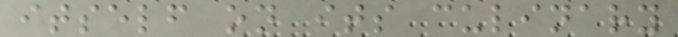itself on its culinary
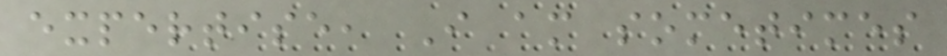expertise, I am sometimes
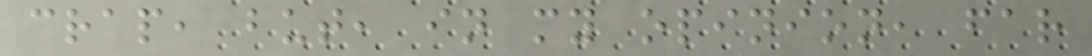crap, but, in my opinion, far
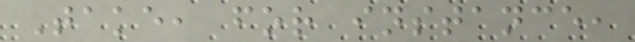Take, for instance,
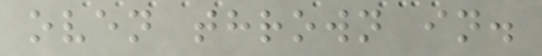oven thrown in.
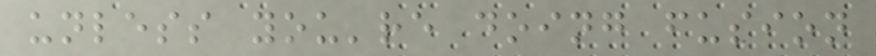unless you're doing fusion
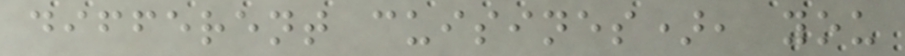different cuisines), you
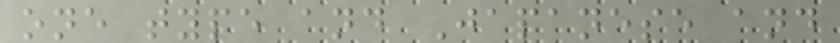one type and Japanese and
